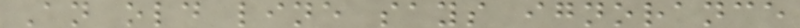An old line says ignorance
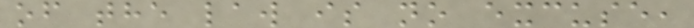of the law is no excuse,
